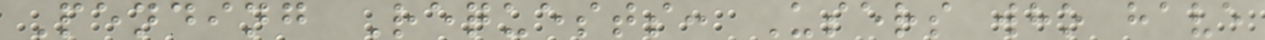Pending Requests: Users who have
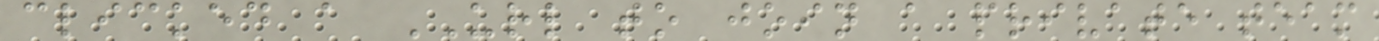clicked a URL to join a private team
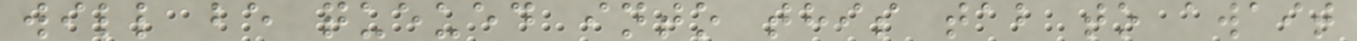will be queued into this tab to await
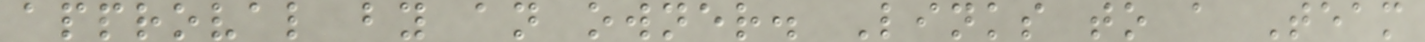approval by an owner. Links to a Team
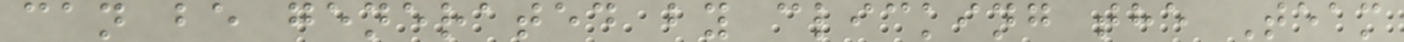can be generated by clicking the Team
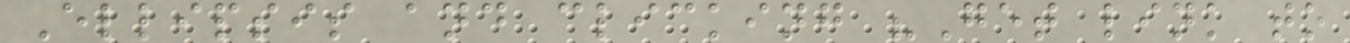Ellipsis and clicking "Get link to
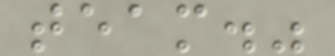team."
